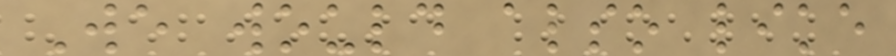We would also like
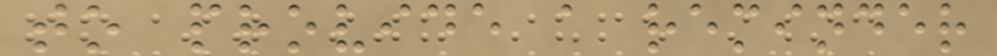to provide a reminder
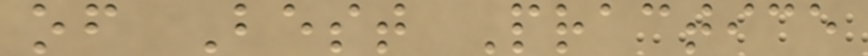of Best Practice
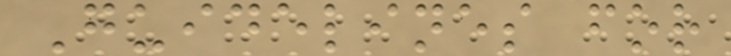Guidelines for
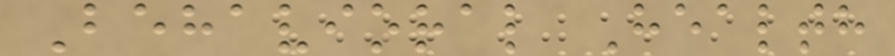Behavioral Health
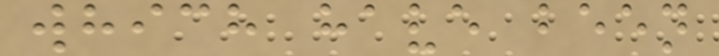which have been
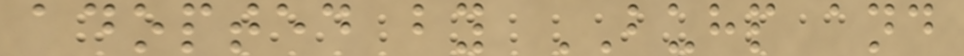adopted by BUHP and
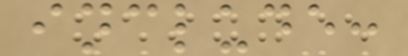include:
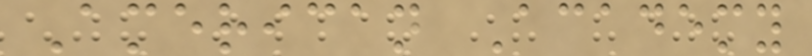American Academy
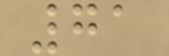71
